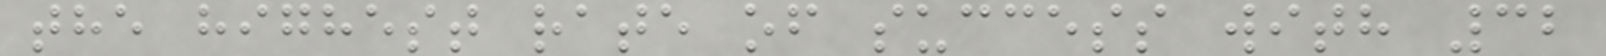the highest rate of success with 32
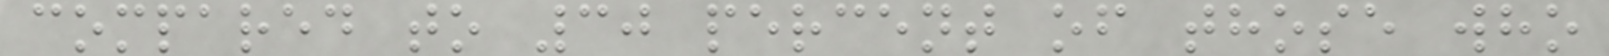compared to 30 percent of those who
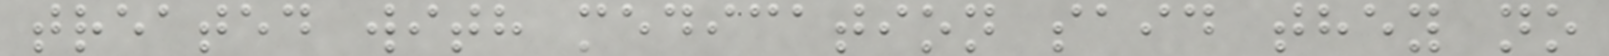treated with medication said they no
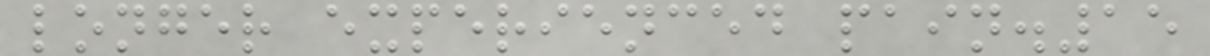longer experienced pain.15
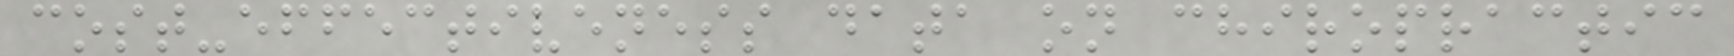cost-effectiveness data on chiropractic
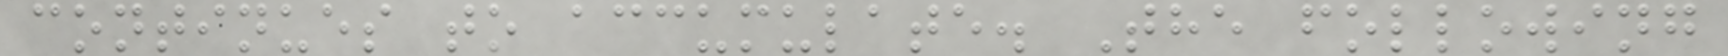continues to accumulate. The following
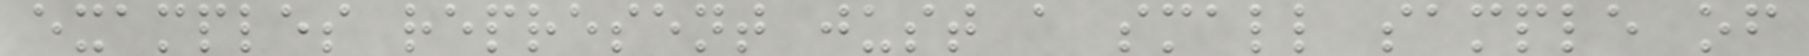examples represent just a small sample of
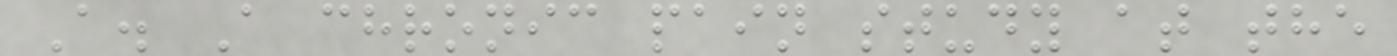A. A chronic pain study at the
